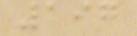197
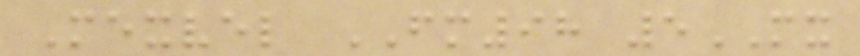Mexvel FM98 5MX
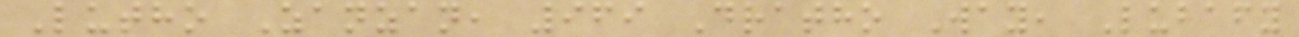Lutho Zanzan, 969 Dratho Way, Lubafy
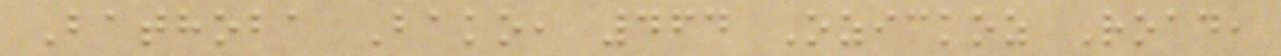Bathoba Bako, 464 Ozickoz Road,
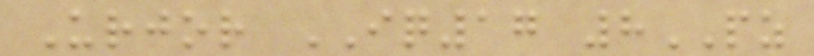Urjor IQ17 8PZ
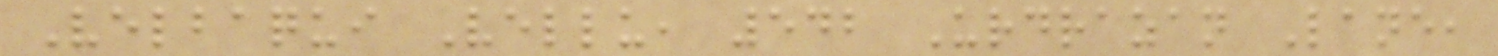Velbaqui Vellu, 542 Urdrazan Lane,
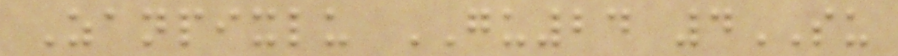Zanpixlu GU24 4SU
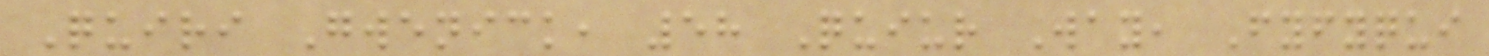Quiri Gwenick, 58 Quiur Way, Fyfyqui
